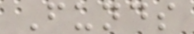Funds
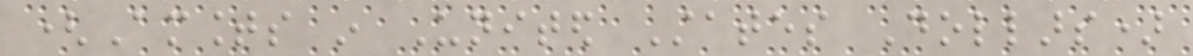(Amounts in United States Dollars)
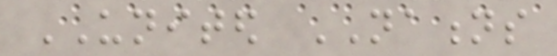UNITED NATIONS
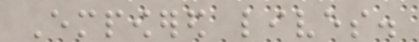Empowered lives.
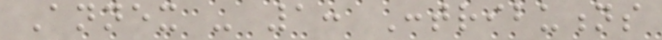Annex - 1: Contributions
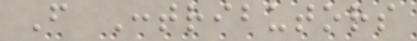From Contributors
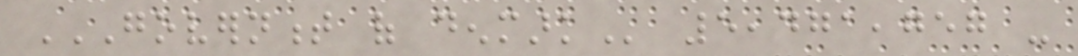GOVERNMENT OF DENMARK 5,471,757 -
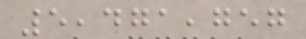5,471,757
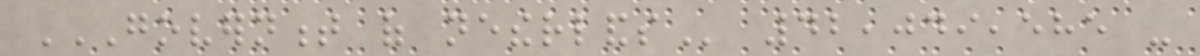GOVERNMENT OF NETHERLANDS 42,049,585 -
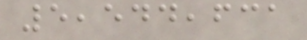5,544,631
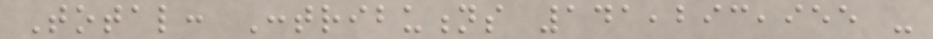Total: Contributions 141,293,955 -
